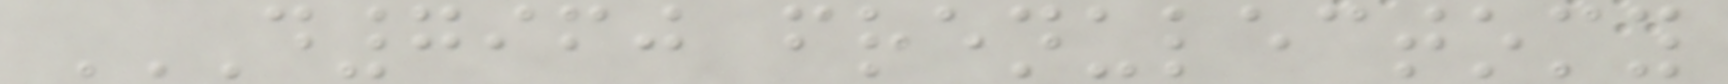D7960 FRENULECTOMY
